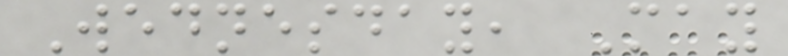Wednesday, May
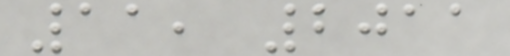11, 2011
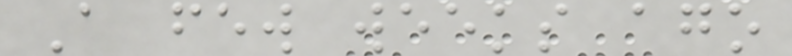A few weeks ago
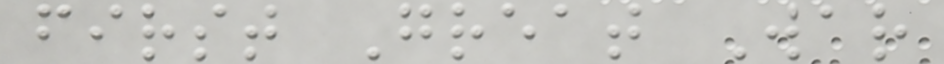first Great War
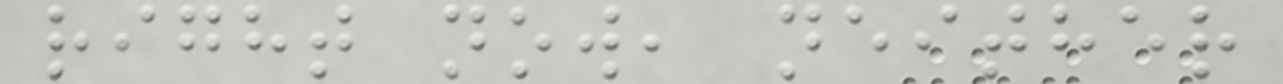right now, neither
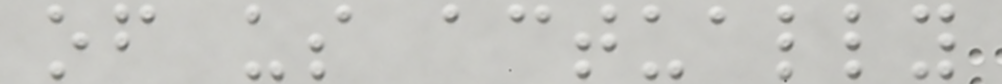of us actually
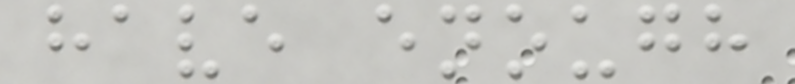have enough
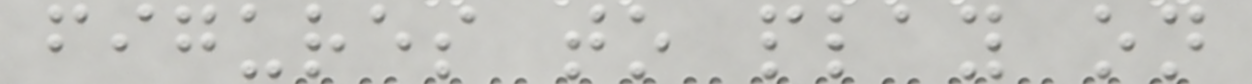figures to play on
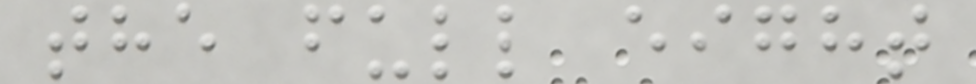the full eight
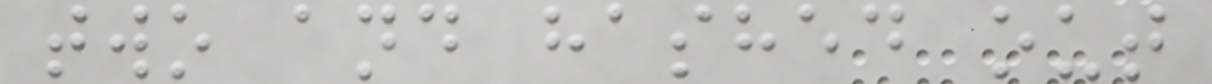two and hashed out
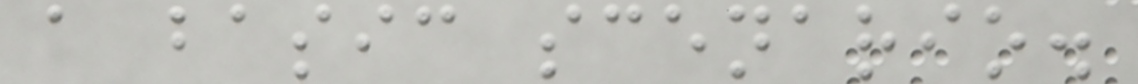a basic scenario.
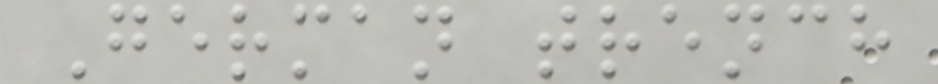German trench
